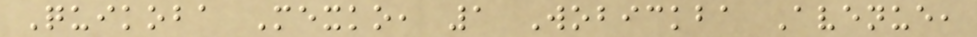Quikoba Mexko, 1 Wobickba Avenue,
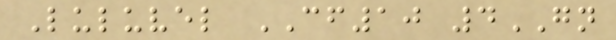Luluvel CF10 4GN
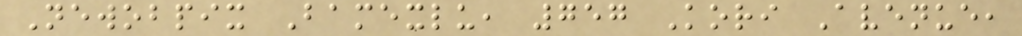Newobpix Bamexlu, 757 Kori Avenue,
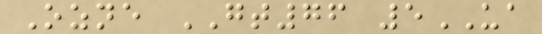Ozne GT76 5UA
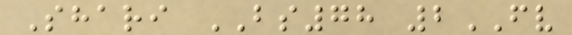Shari BS78 2FV
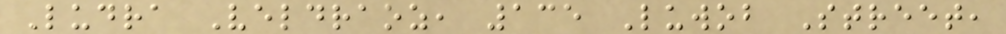Ludra Veldraoz, 135 Luwob Street,
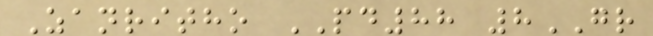Zanritho PD88 8GR
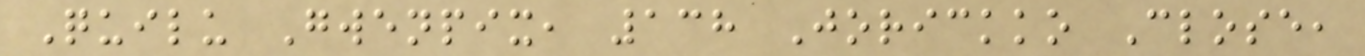Quilu Gwenpix, 138 Jorickko Close,
